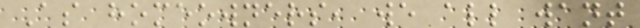As homeowners, we all want
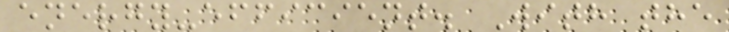energy-efficient. With the
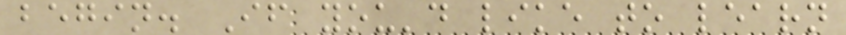begin. If you'd like to learn
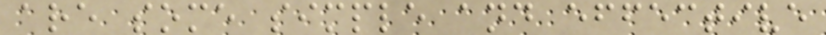are some simple and effective
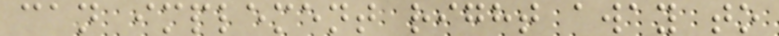can implement right away to
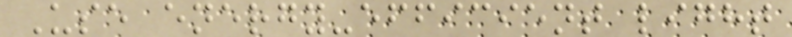Use energy-efficient light
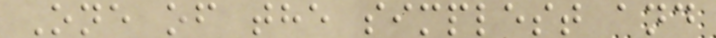One of the simplest and
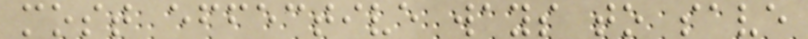most effective ways to save
